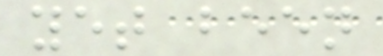yet been
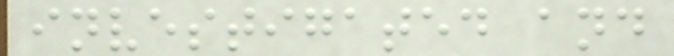investigated and
